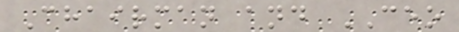Chairman and CEO
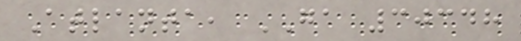Atlanta, GA 30348
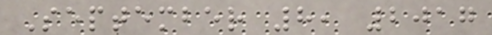September 8, 2017
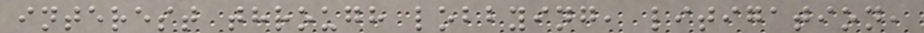interest through lobbying, litigation,
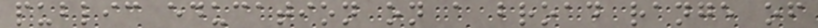public education on a broad range of
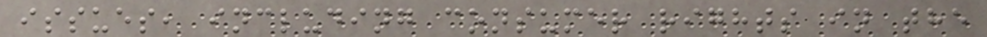issues, including consumer rights in the
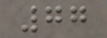77
